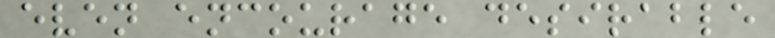even encourage desirable
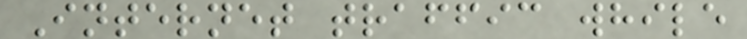Internet traffic while
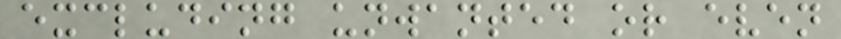excluding unwanted or even
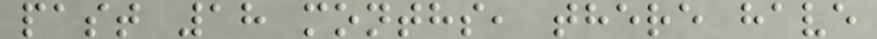past 18 months, there have
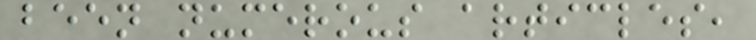been numerous articles,
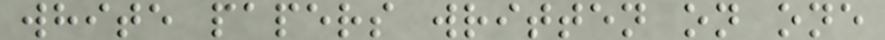white papers written on one
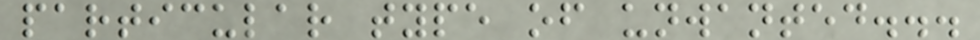particular type of unwanted...
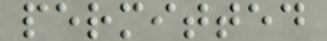permitted
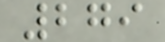279
